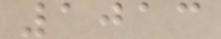1013
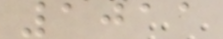1011
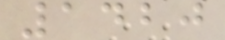1420
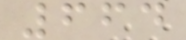664
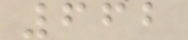662
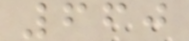660
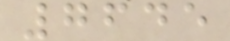7645
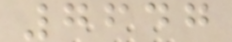7647
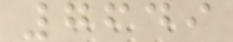7649
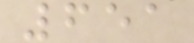651
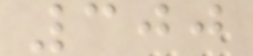300
